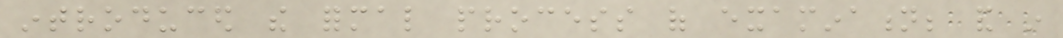introduced the formal process of examination; and in
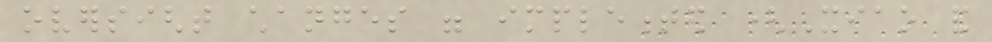oversight changes were implemented (Xiao and
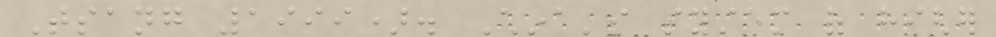Tsang 1999). China's system of higher
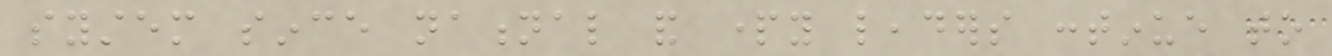system since national and party leaders continue to
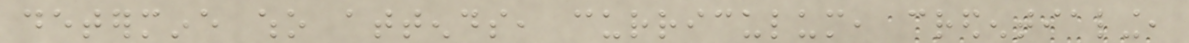determine who attends, curriculum, credentialing,
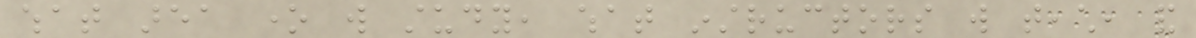what area one will study, what instructors will teach, and
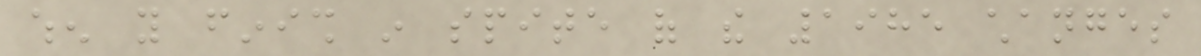when you finish in spite of the 1985 changes
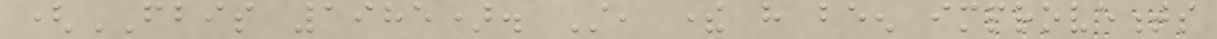(FBIS 1985). Still, there have been improvements
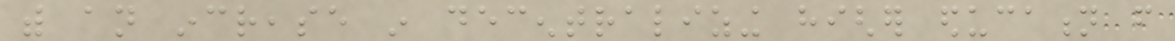with an increase in decentralizing higher education from
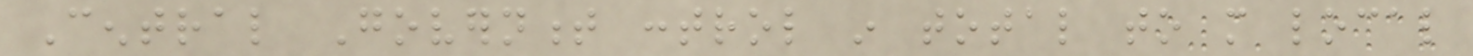Central Government control in total to more local
